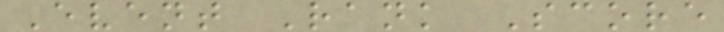Event Rank Score
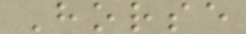Horse
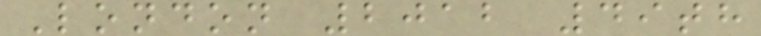London 2012 49th
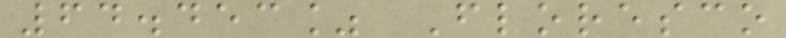64.453% Floresco
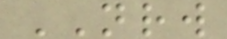NRW
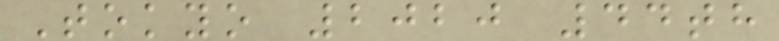Tokyo 2020 44th
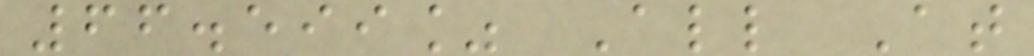66.599% All At
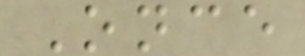Once
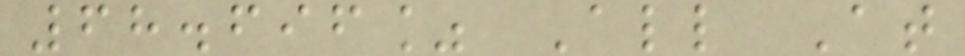68.696% All At
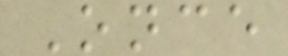Once
